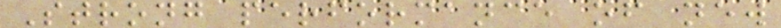Strong performance of new
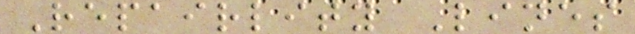Repairlity Lines
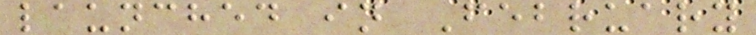launched in February
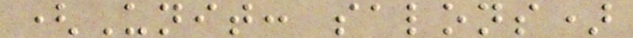(Unit: salons)
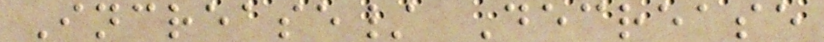Increase/ Decrease
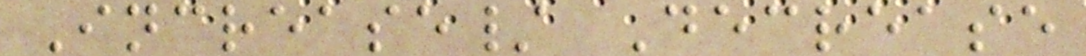Increase/ Decrease
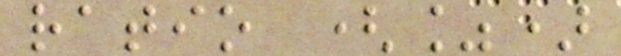ratio (%)
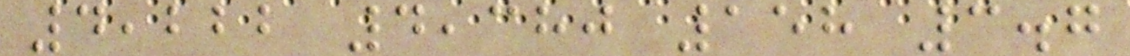4,222 4,380 158 3.7
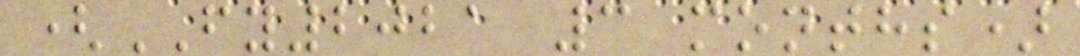(FY2021 3 months)
